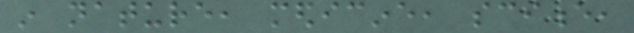in nature, medicine, science,
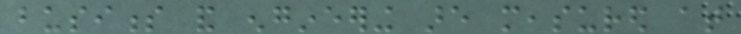business and engineering are measured at
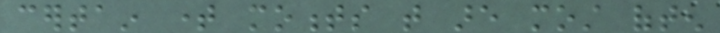certain time moments that are most often
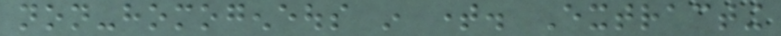non-homogeneous in time. Extracting
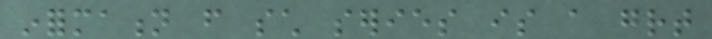information from such series is a great
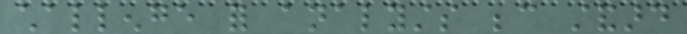challenge for analysts because standard
